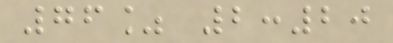76% 2:20
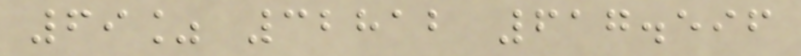69% 32812 617.596
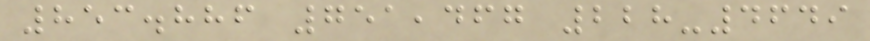853.886 751,467 228-4649
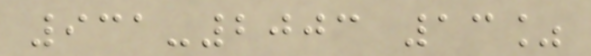931-2003 13%
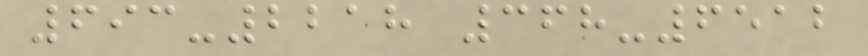693-2218 368-6512
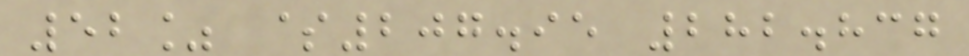52% $207.95 282.837
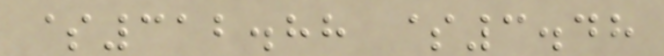$312.88 $3.48
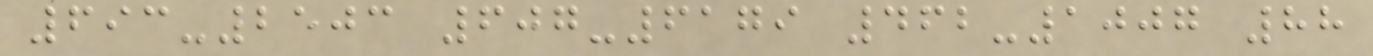693-2503 607-6179 462-1007 88
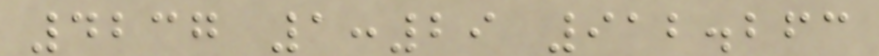4237 1:29 912.263
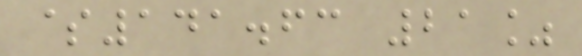$141.63 21%
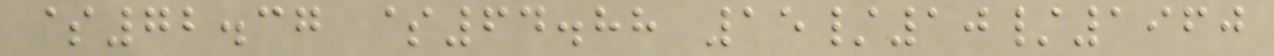$72.37 $64.88 15/10/1960
